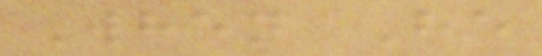When He
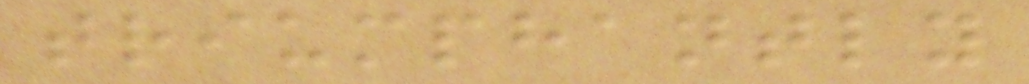triumphantly
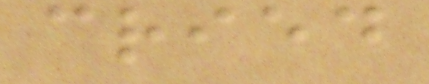cried
